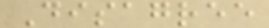Disagree
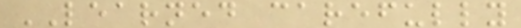LEARNED carefully
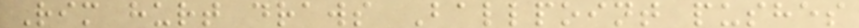Rim hurt draws Ballpoint pushes
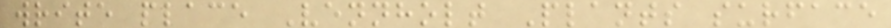write place Vennholt Plants surface
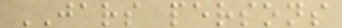JARS persons
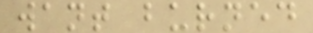want burned
